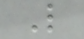L
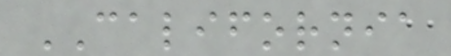CALIFORNIA
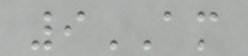9AM
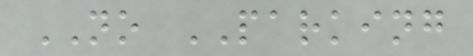NO PARKING
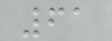61
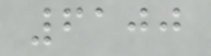6100
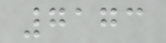7173
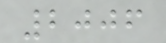2006
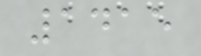1415
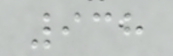938
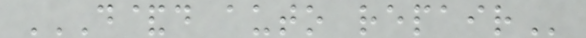D&D AUTO REPAIR
